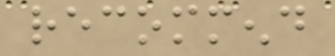recommend
